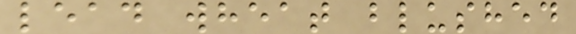lead wheat blushed
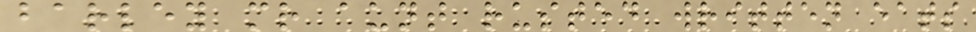barley mr aunt rusted written eats
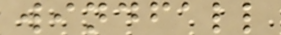windfall
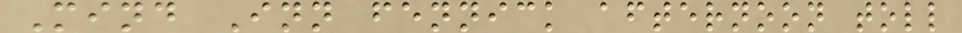Mind Inn fennick afternoon toll
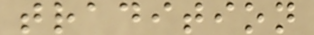tradition
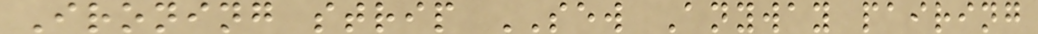Ironing strip SEW Anyway pairing
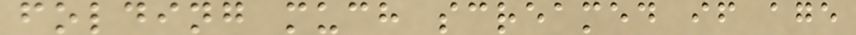folding much screamed if age
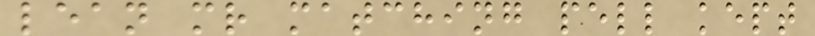lean mr matching pell kept
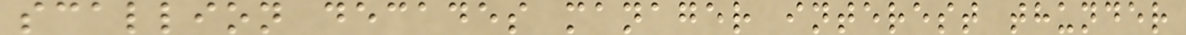scallion decades manager interest thunder
